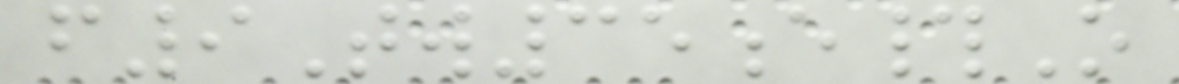f9Tw35e#O
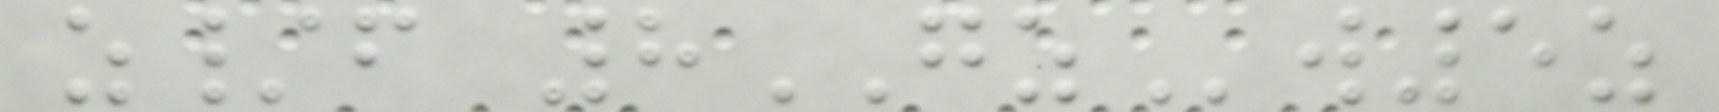z/f 8GZw5z
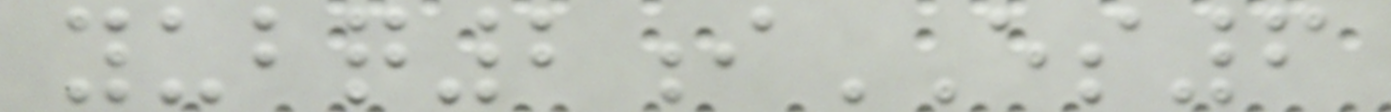yubq2iES6
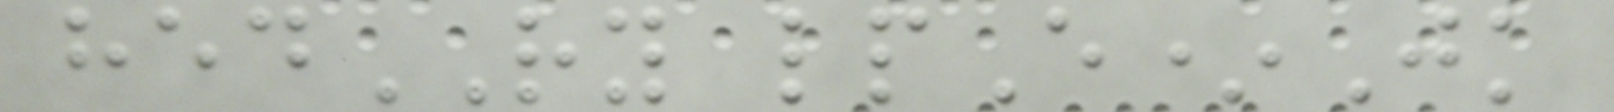hedRY lpE*Jk
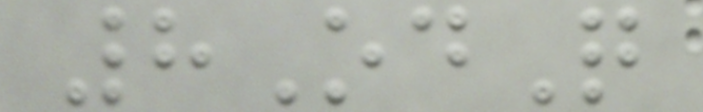8OdQ
